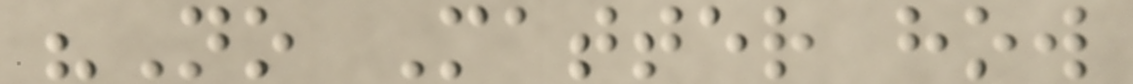"No Matter how
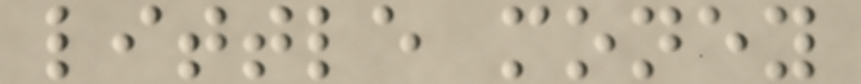little money
